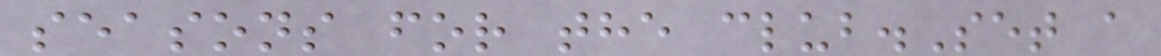seasons for the club.Set a
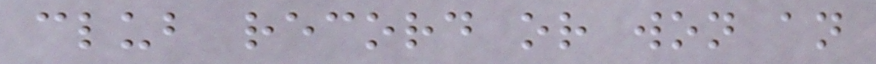club record or won an
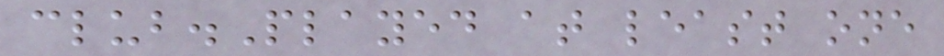club.Played at least one
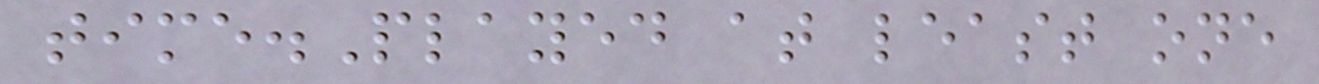time.Played at least one
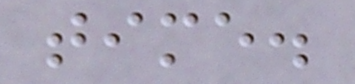time.
